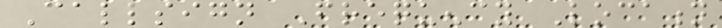Callsign Frequency Location
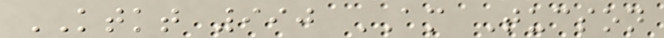KTKT 990 AM Tucson
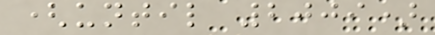(until 2009)
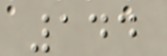144
